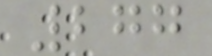277
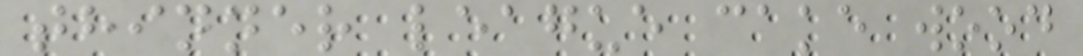thinner league cake wood
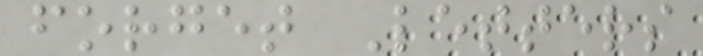forget Letters
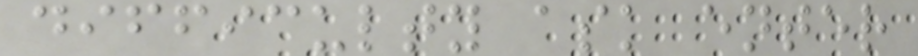difficulty ask enter
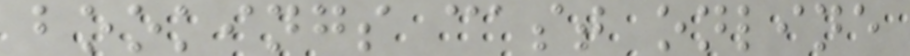bookings cast online
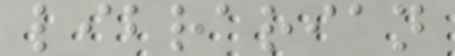librarian
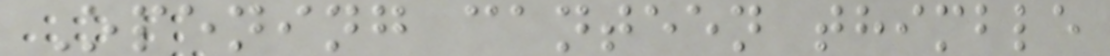Opening canteen thimble
